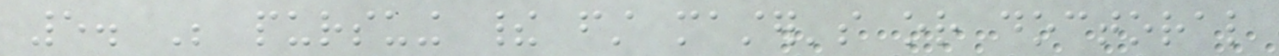5. Be pursuing their first master's or doctoral
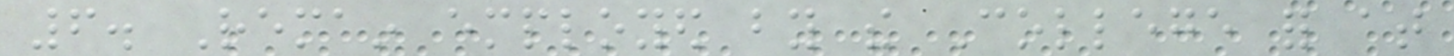6. Remain employed by the College for at
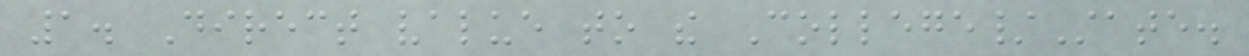1. Direct value to the College/State.
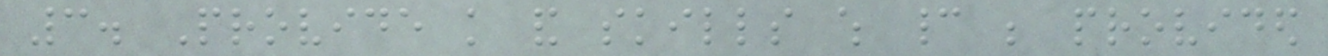3. Provide knowledge and skills which cannot be provided
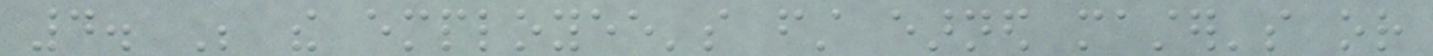4. Be the employee's first earned master's or
